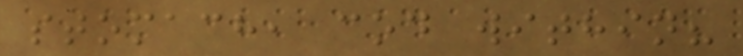stomach, cod within?
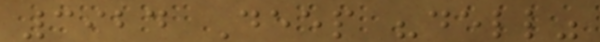3924 Deep "dell"
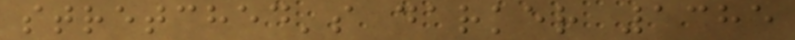stretched's darker 1385
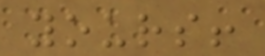yours!
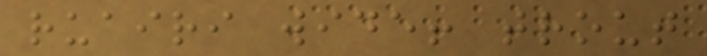ruairi wide! trout
